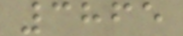3865
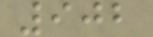902
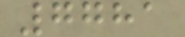7781
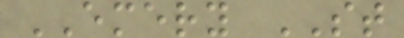EMERY ST
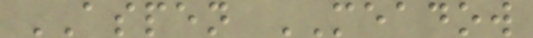ASPEN MEADOW
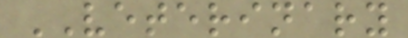VETERINARY
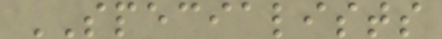SPECIALISTS
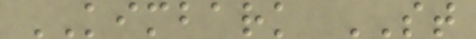KIMBARK ST
